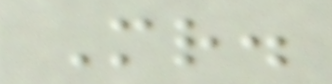Mr.
